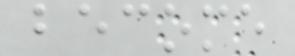become
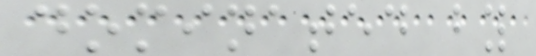dominated by
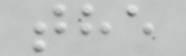the
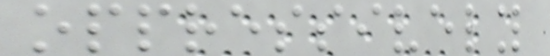oppressively
